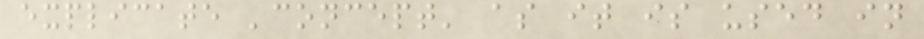explicate 'concept' as it is used in
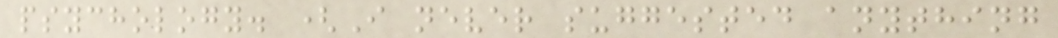psychology. (I never suggested anything
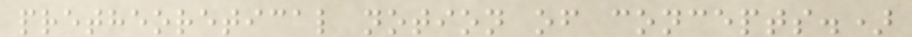pretheoretical notion of concepts.)
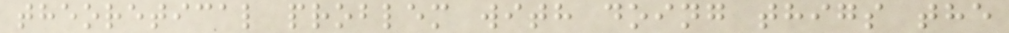theoretical problem with doing thigs the
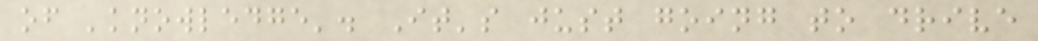of 'knowledge'. It's just going to drive
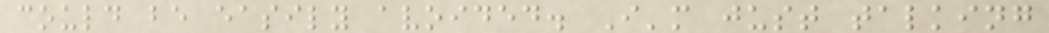could be easily avoided. I'm just talking
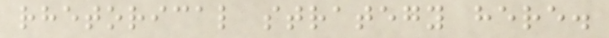rhetorical strategy here.
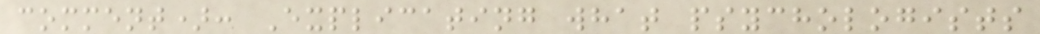comment): Explicating what psychologists
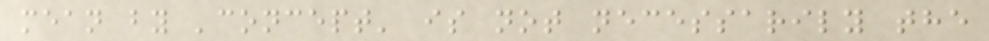mean by 'concept' is not necessarily the
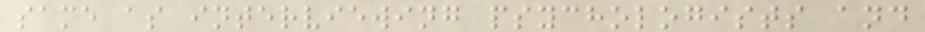same as interviewing psychologists and
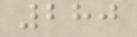280
